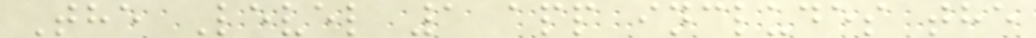The Level 1 app includes the
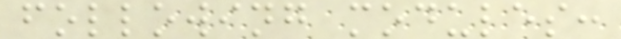following modules:
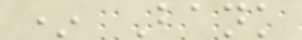* Bank
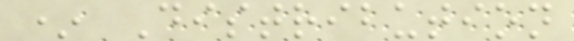* Distribution
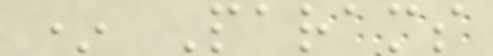* Params
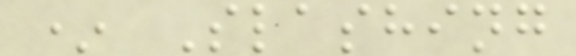* Slashing
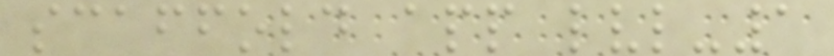scaffold app lvl-1
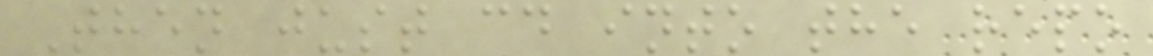Then just cd into the repo
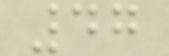47
